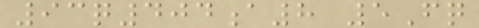93q404a8 5Fq
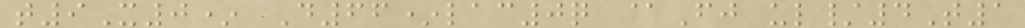t9X0* D66*lac0q @Fj ul/4T1
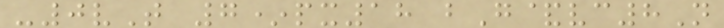-0vT 7*px18 bG&vc8N
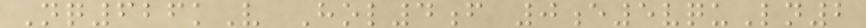Nq626kV Hol4f 0e5vquLn2
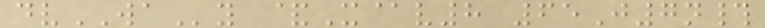dvWAy &X@v8 65J7n#
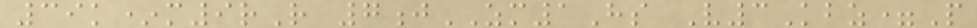39k*m9rR 7jZM1Hs V3Kbz=P
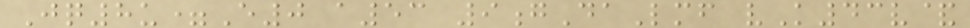Jq8u=E0 a53 9gDaLmf vK43v&
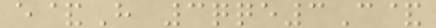e&H 3qqe3C&
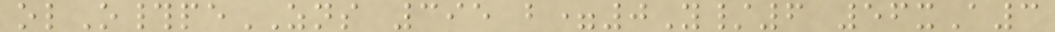olO#peZNS 395 b=0Y/6 56xA3
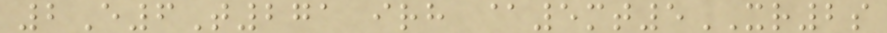2E6T271 irh @5mt5XR2s
